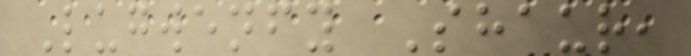Lugwenfy Shaur,
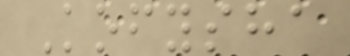Kofysha
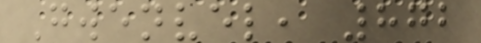Gwenvel, 872
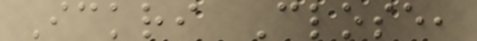Ickri Close,
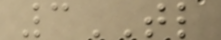3TL
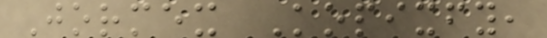Jormex Kopixfy,
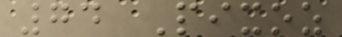74 Pixoz
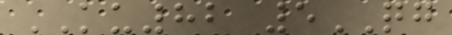KU82 5QG
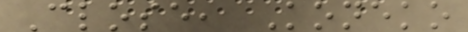Close, Koneko
